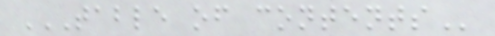TABLE OF CONTENTS
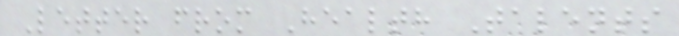Letter from Health Talents
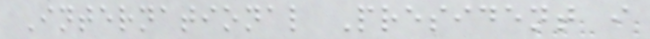International President i
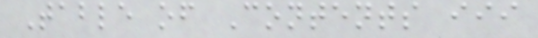Table of Contents iii
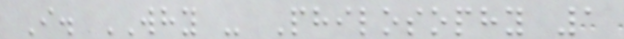I. WHY - Philosophy 1
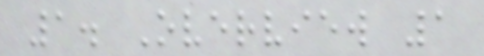1. Overview 1
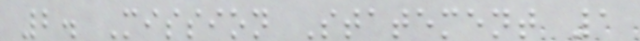2. Mission Statement 1
